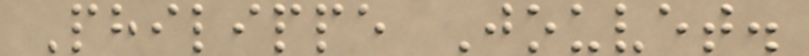Philippe Jouvet.
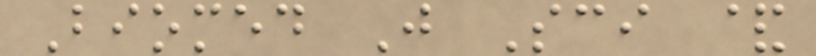Biomed J Sci &
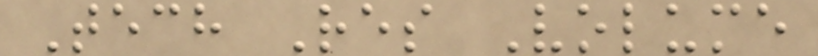Tech Res Volume
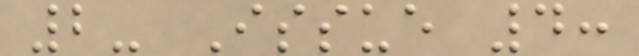2- Issue 4:
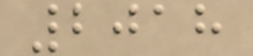2018
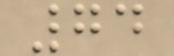74
